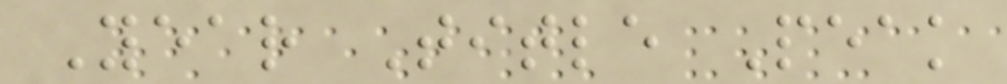Year Title Peak
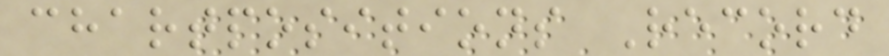chartpositions Record
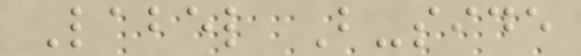Label B-side
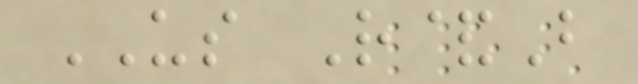US R&B
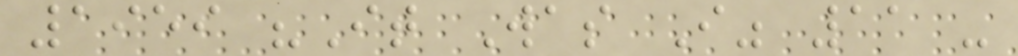1959 "It Was I" 11 -
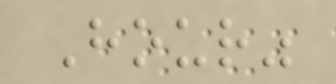Hour"
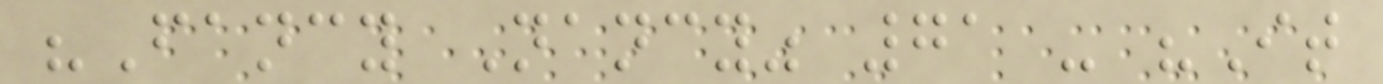"Fancy Nancy" 71 - "It
